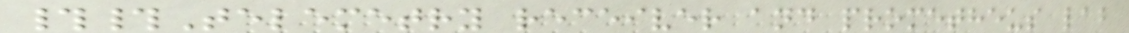##Telemetry receiver and prometheus lab
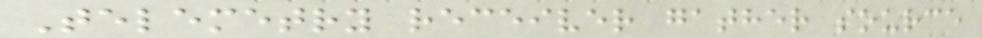Telemetry receiver gather source
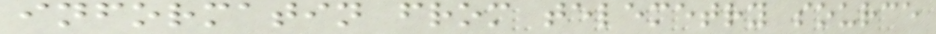informatin from telemetry source
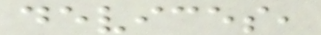devices,
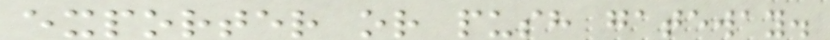exporter or push gateway.
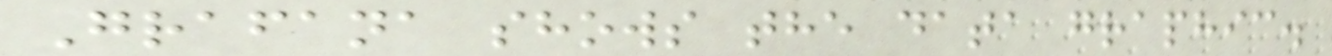Grafana shows the data graphic.
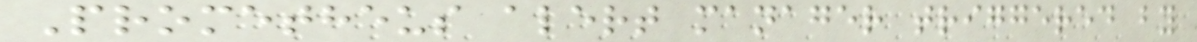Prometheus alert manager triggered by
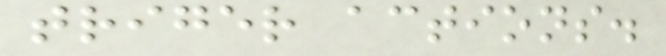triger actions.
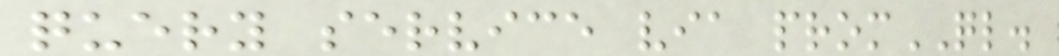query service via promQL.
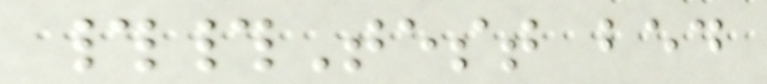##Test bed
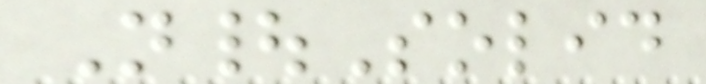N|Solid
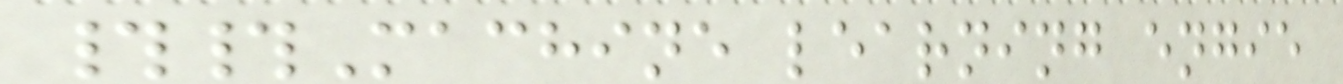##Machine learning engie
